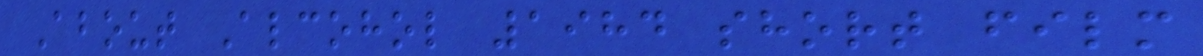About Alcohol 1984 short film
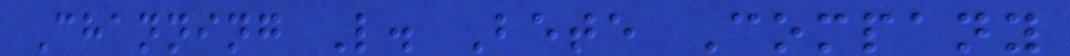Channing L. Bete Company
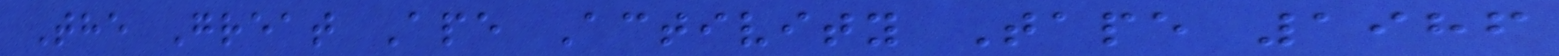The Great Ape Activity Tape 1986
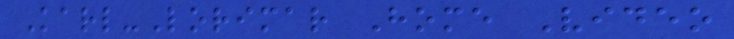Karl-Lorimar Home Video
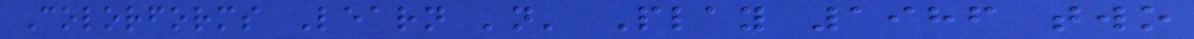Colorforms Learn 'n' Play 1986 two
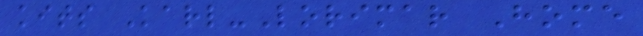kits Karl-Lorimar Home
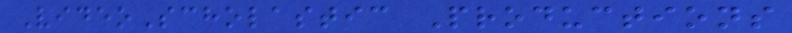VideoScholastic Productions
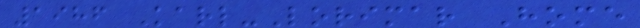1986 Karl-Lorimar Home
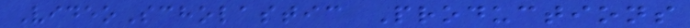VideoScholastic Productions
